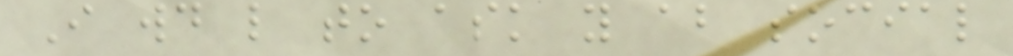I would like to ask you about social
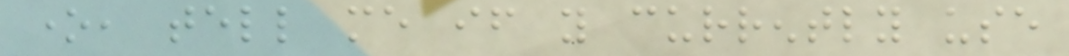one, tell me if you currently use
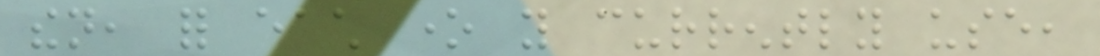then, for each one you currently use,
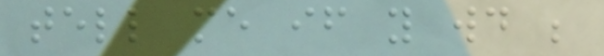tell me if you would be
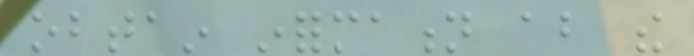obtain information about the
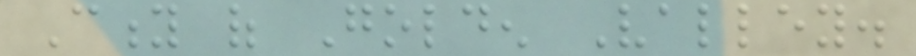City of Golden Valley.
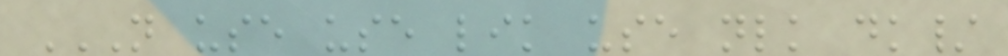NOT USE USE LIK USE NLK DK/
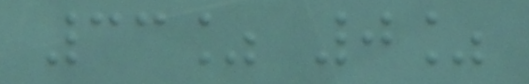33% 0%
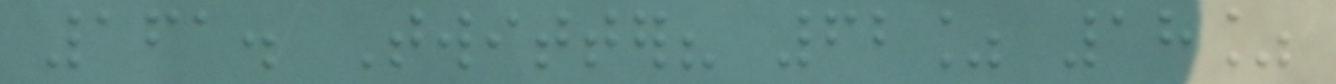161. Twitter? 62% 18%
